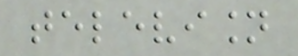television
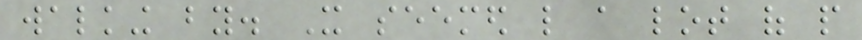walking by. It seemed like a lot of people
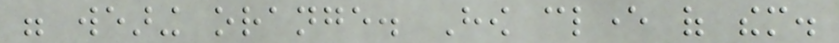were wearing orange. How clever of them.
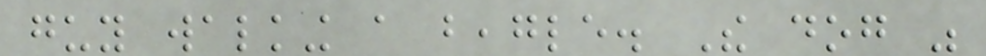guy walking a beagle. The dog was
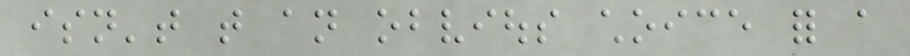isn't that an obvious choice for a
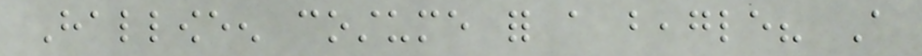Halloween costume for a beagle? A
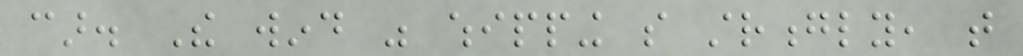car. The wind was whipping so strongly, that
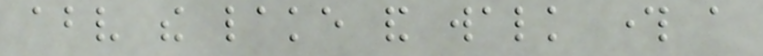above the lake and walk through a
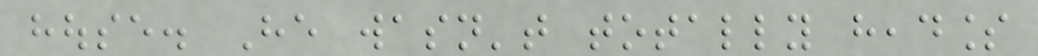house. He wasn't totally headless
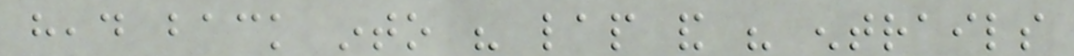head back into his lap and his entrails
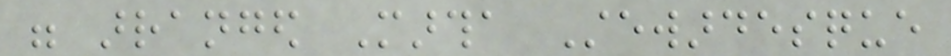were arranged Martha Stewardesque
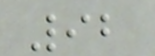92
